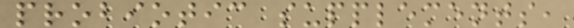probiotic supplements,
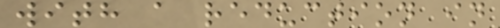with a reduction in
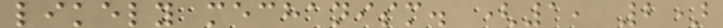likely mechanism. (1, 2)
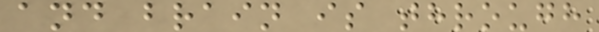and brain is through
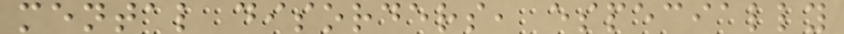mental disorders, especially
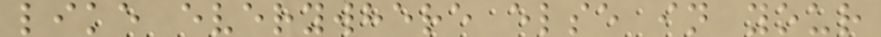like everywhere else in your
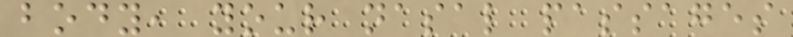body, your nasal passages
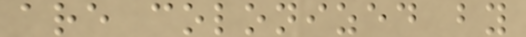are colonized by
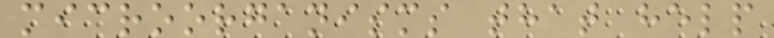microorganisms that help
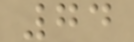74
